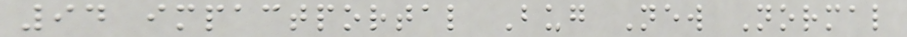94 impactportal Bug New Normal
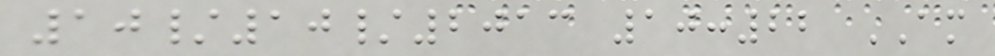10/10/2013 10:22 AM
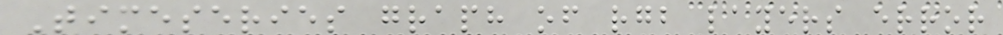Timeseries graph of rgb layers error
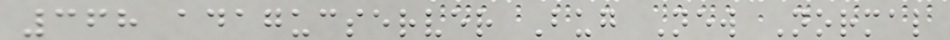368 adagucserver Bug New Normal
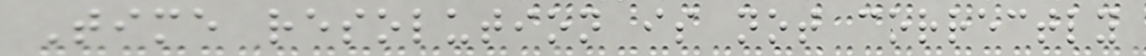Time resolution is not correctly
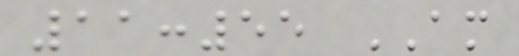11:55 AM
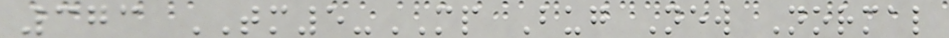373 TM5-MP Bug New Normal
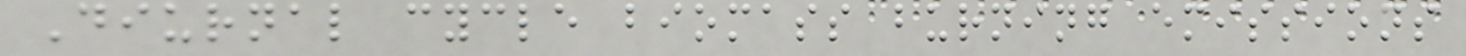Diurnal cycle biomass burning emissions
